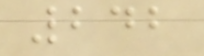242
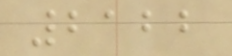2122
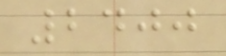2400
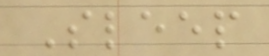Sleep
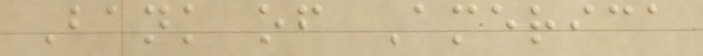Bank of America
